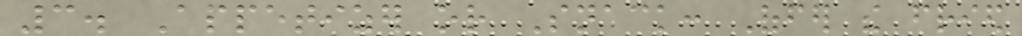3. Appetizer or Snack: Offer the fried
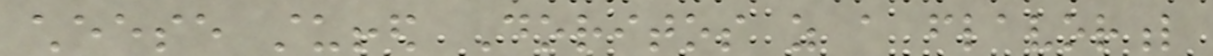cheese stuffed Doritos as a flavorful
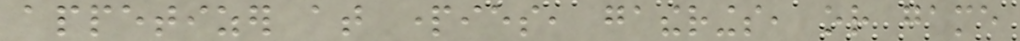appetizer at parties, gatherings, or game
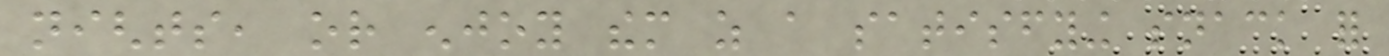nights, or enjoy them as a satisfying snack for
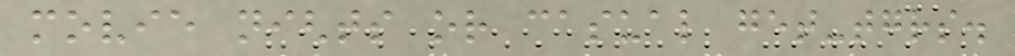movie nights or casual get-togethers.
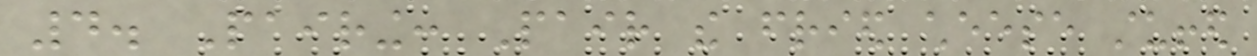4. Pairing: Pair the fried cheese stuffed
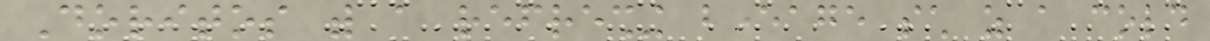Doritos with a refreshing beverage such as a cold
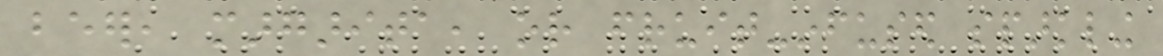beer, margarita, or fruit-infused sparkling
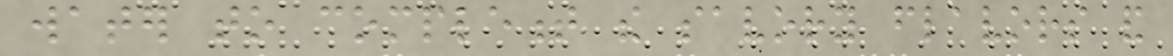water to complement the savory flavors and
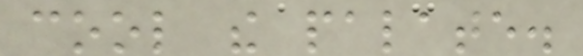cool the palate.
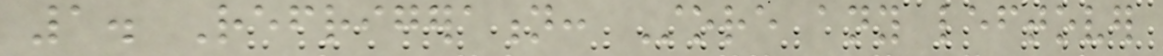1. Refrigeration: Store any leftover
